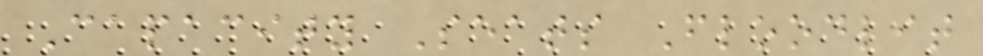Capacity Seats Floodlit
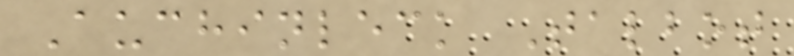Auchinleck Talbot
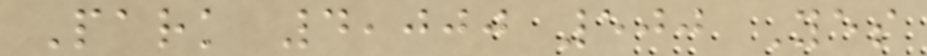Park 4,000 500 Yes
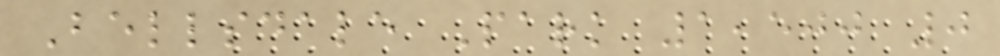Bellsdale Park 1,500 0
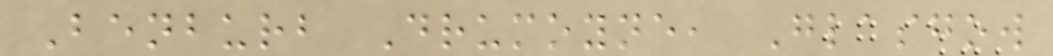Benburb Drumoyne, Glasgow
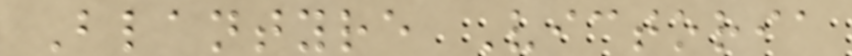Blantyre Victoria
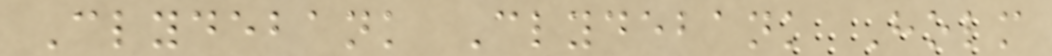Clydebank Clydebank Holm
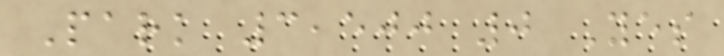Park 3,500 0 Yes
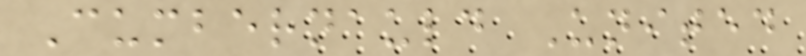Cumbernauld United
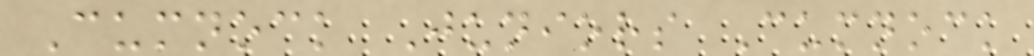Cumnock Juniors Cumnock
